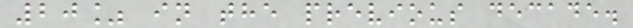20% in the previous decade.
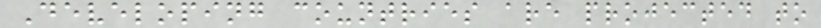Developing countries are projected to
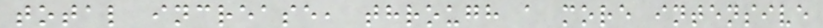total increase, through a more intensive
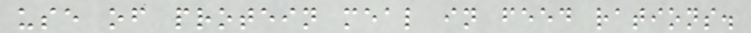use of protein meal in feed rations.
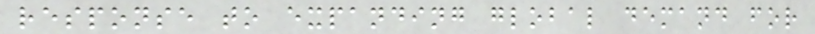response to expanding global demand for
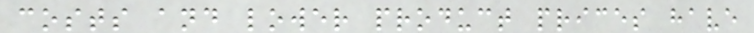costs and lower product prices have
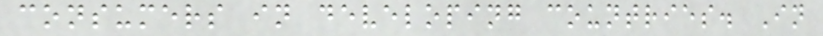consumers in developing countries. In
